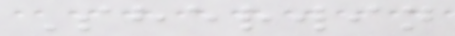Sherwin
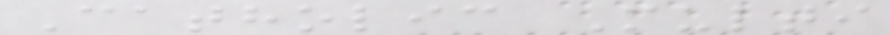Catholic Multi
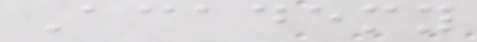Academy
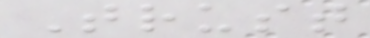Trust
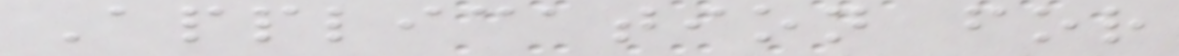Application for
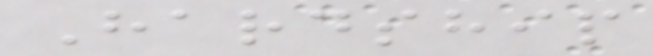Hardship
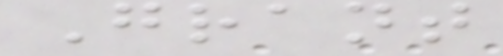Grant
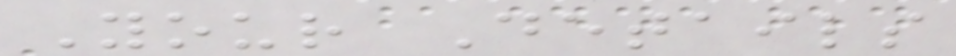Your Details
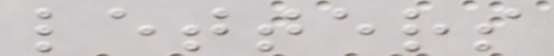letters
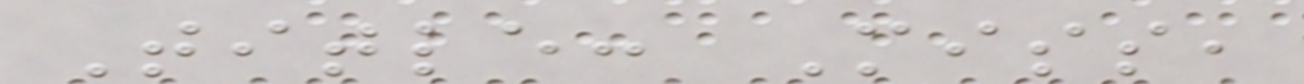Title: Miss,
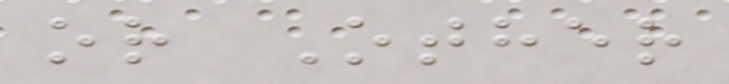or Other
